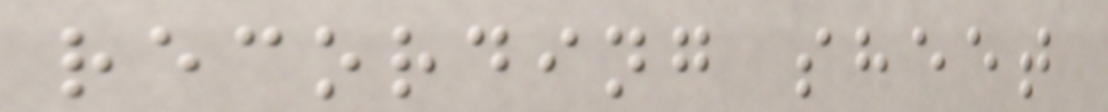recording sheet
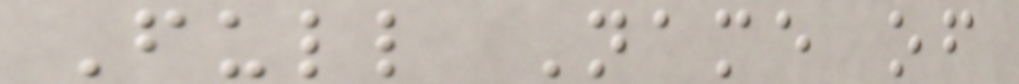Full Name of
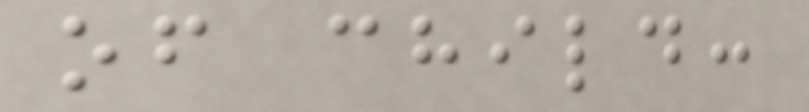of child:
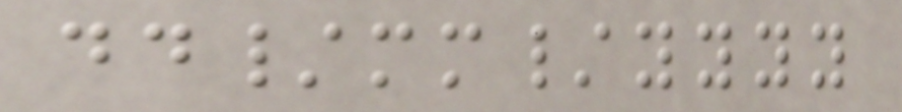dd/mm/yyyy
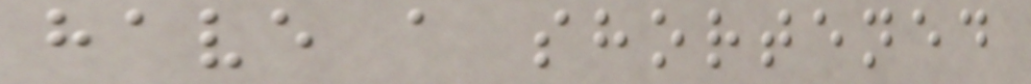have a shortened
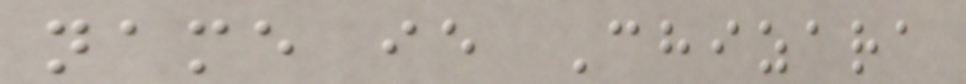name ie Chizara
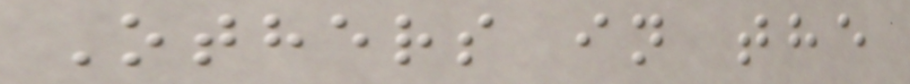Others in the
